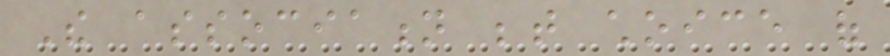The association between choice of
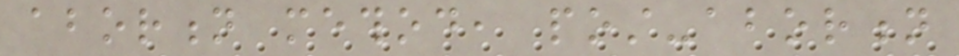abortion method, post-abortion
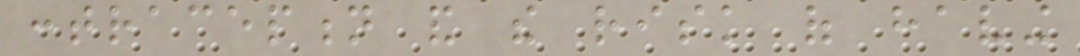contraception and the risk of having
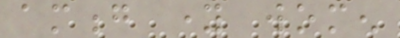among young women
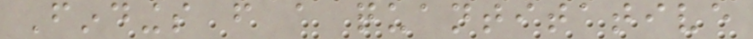Findings from a quantitative
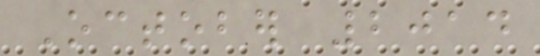October 2014
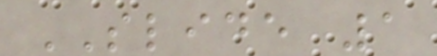SLIDE 1
